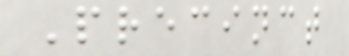Precinct
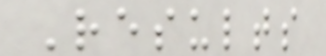Results
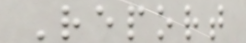Report
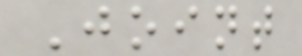Joint
